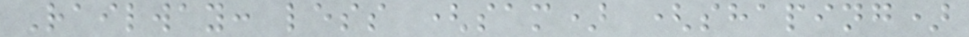Railway: less (sam) (shaping)
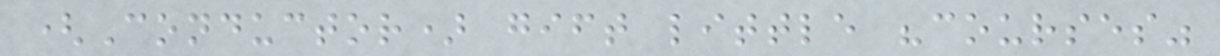(Conductor) gift little "courses"
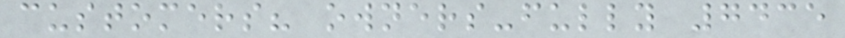customers? owners-fully 7435
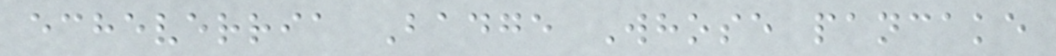echeverria Badge Whose pancake
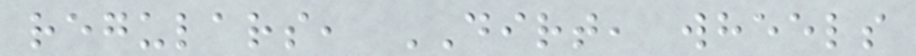regulars, DIRT, wheels
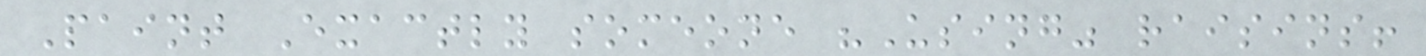Paint Exactly someone "Using" raisins!
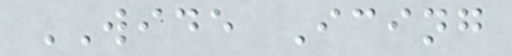WIDE Icing
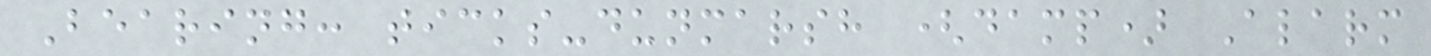Bearing: ticks-dunmarsh (damp) Alarm
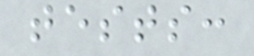tests:
